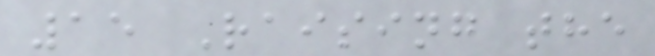15 Raising the
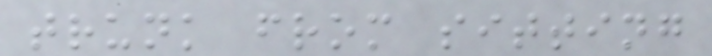trunk from sitting
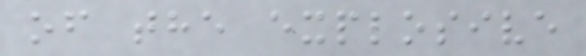of the explosive
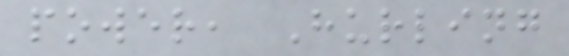power, Hurling
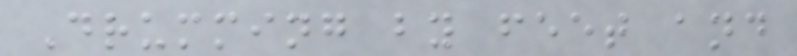Drumming by feet and
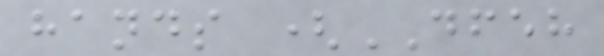hands (DFEH
